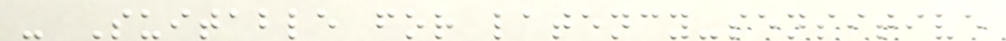- Suitable for latency-sensitive
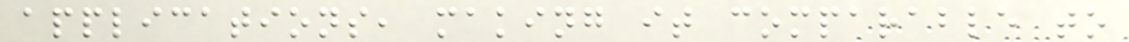applications, making it comparable to
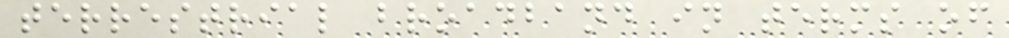terrestrial broadband in terms of
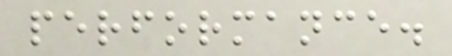performance.
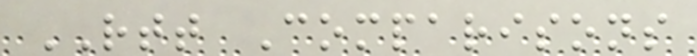RTT Comparisons
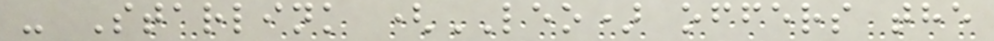- Starlink (LEO) offers the
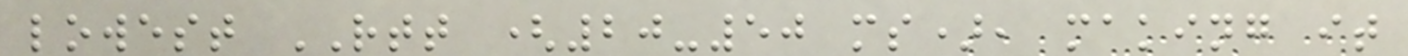lowest RTT (20-50 ms), making it
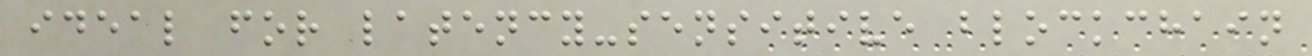ideal for latency-sensitive blockchain
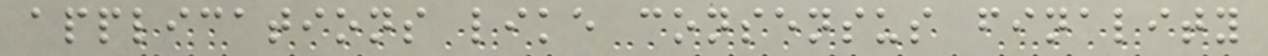applications like consensus finality
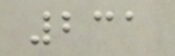231
